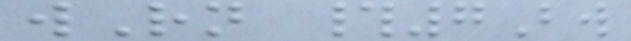wRn #7Bw
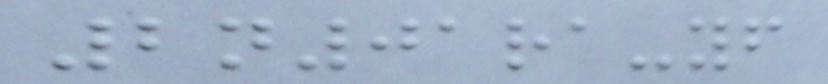2n01ra-yf
